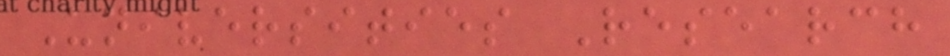Universities Research
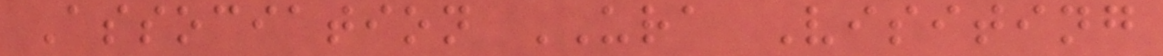Association URA Visiting
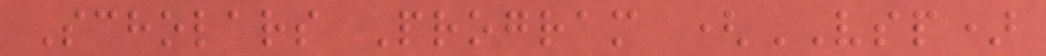Scholars Program (VSP)
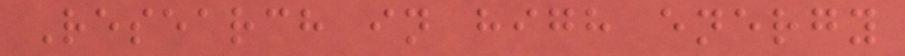Research in high energy
